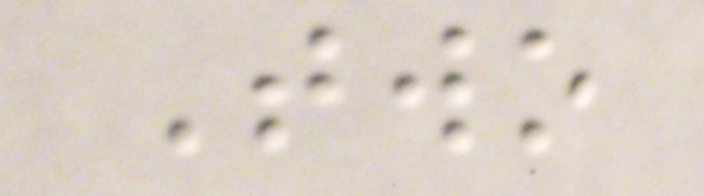Two
